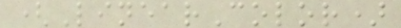(LinearColor)
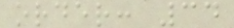order: 34
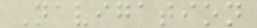Navigation
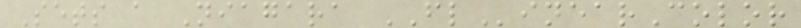Sets a Niagara FLinearColor
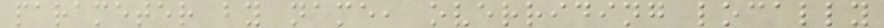parameter by name, overriding locally
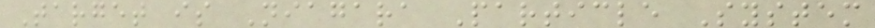Target is Niagara Particle System
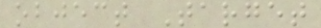object Target
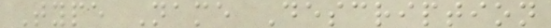Type Name Description
